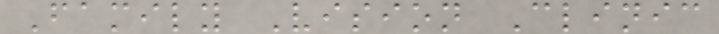Family Vision Clinic
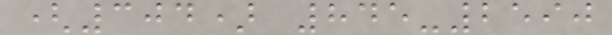(304) 845-2590
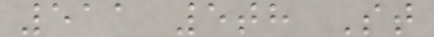511 5th St
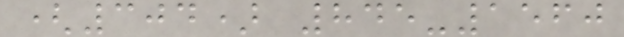(304) 845-1560
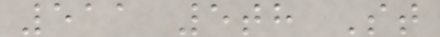511 5th St
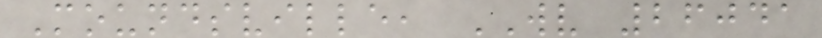Moundsville, WV 26041
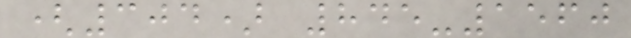(304) 845-1560
